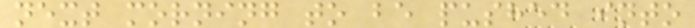next morning to be pushed into
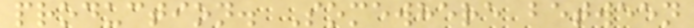production. Somewhere between
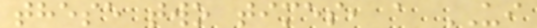these two times, a UI
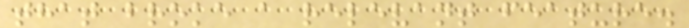that broke a relevant feature.
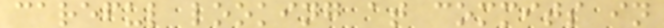careful looking at commits in
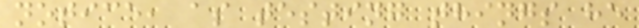notice, as testing things he
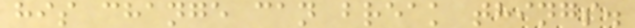his change can break things.
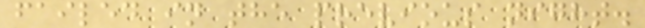failed in the previous night.
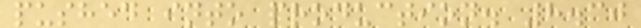pushed into production. 8.30
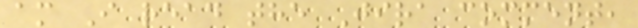am I read the Jira comment,
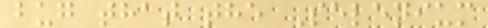bug that the Selenium
